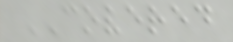COVERED
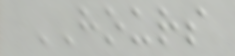HOURS
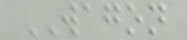WAGON
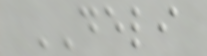DELI
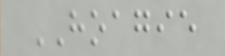HOAGIE
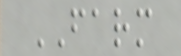FARM
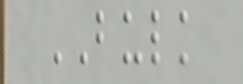BULK
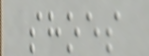shoes
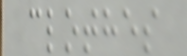clothes
